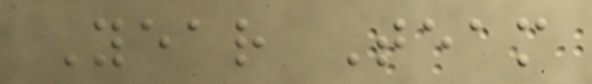Year Team
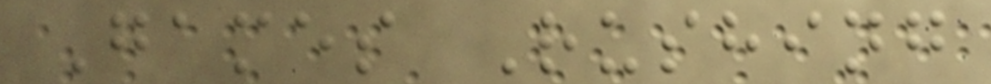Games Rushing
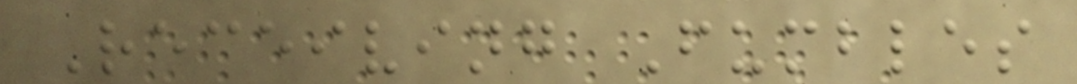Receiving Fumbles
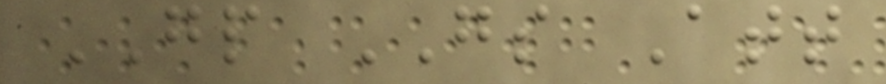GP GS Att
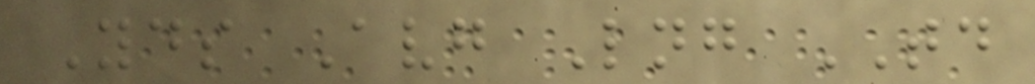Yds Avg Lng TD
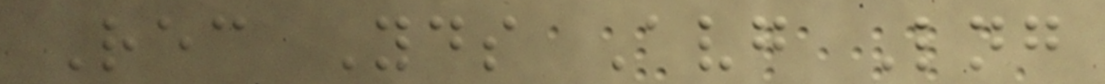Rec Yds Avg Lng
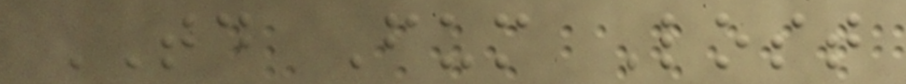TD Fum Lost
